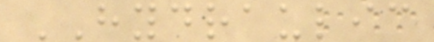HYDRAULIC
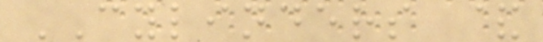CYLINDERS &
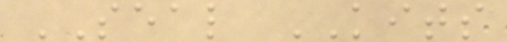SEAL KITS
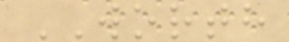WORTH
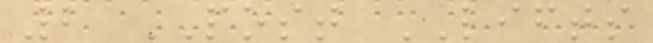2 POST LIFTS
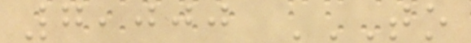7,000 TO
